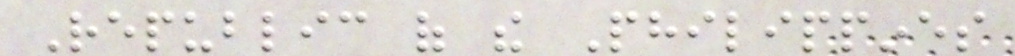Republic of the Philippines
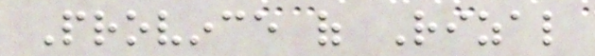Province of Rizal
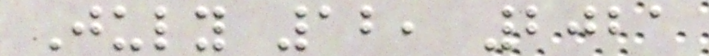July 12, 2021
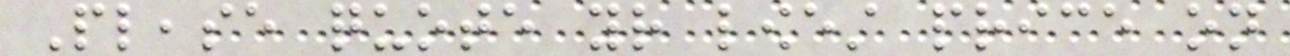Please quote your lowest price on
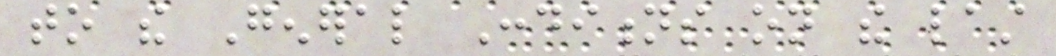to the General Conditions on the last
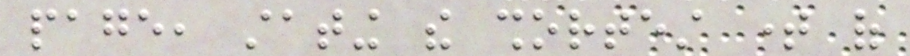page, stating the shortest time of
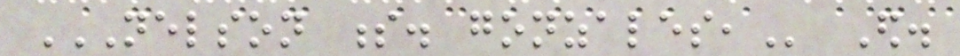NELSON S. GONZALES, Ed.
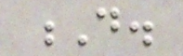D.
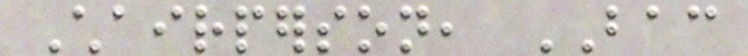Chairperson, BAC
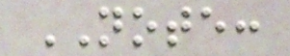NOTE:
